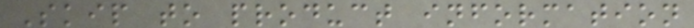Skip to product information
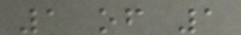1 of 1
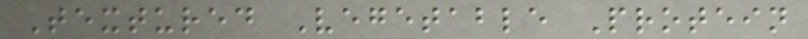Textured Vegetable Protein
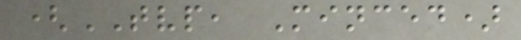(TVP, Minced)
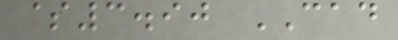$3.90 CAD
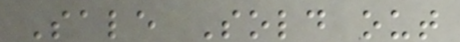Sale Sold out
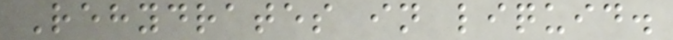Rehydrates in liquid.
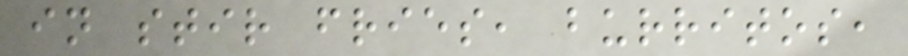in stir fries, burritos,
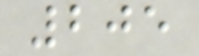205
